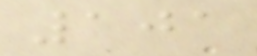101
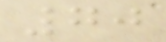70
